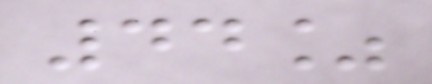44%
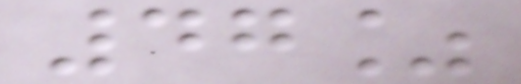47%
